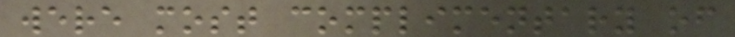were most complimentary of
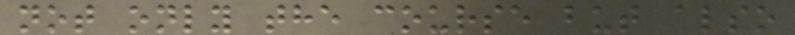not only the course but also
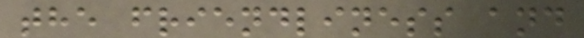the friendliness and
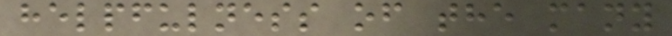helpfulness of the many
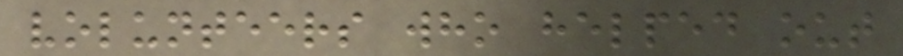volunteers who helped out
